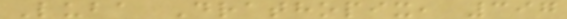Luba Drathopix, 397
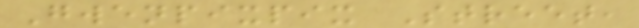Gwenpixpix Street,
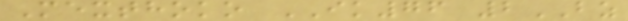Mexthoko IK76 2BZ
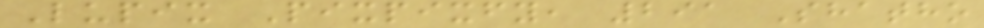Lupix Pixpixfy, 291 Shatho
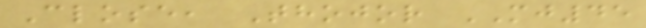Close, Thojor MJ45
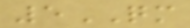5QM
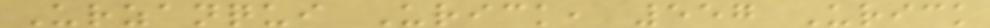Urzanqui Urick, 557 Urick
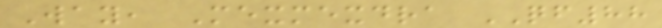Way, Mexmexdra QF88
